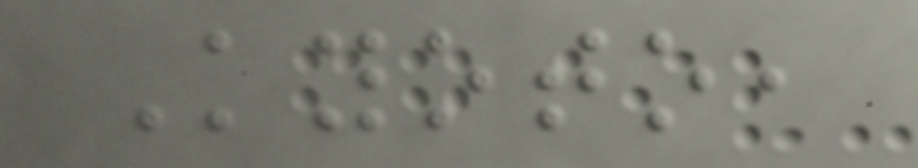Kyoto,
